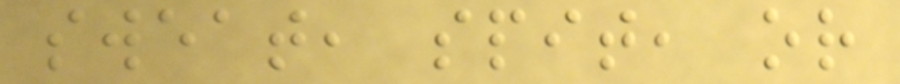sweat, spit, or
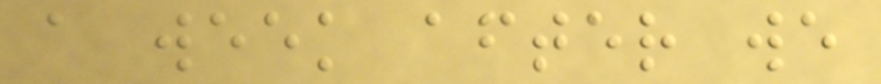a week after we
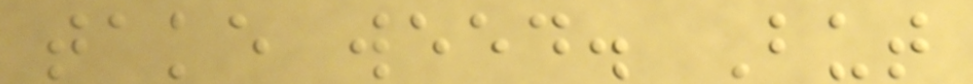take weed. But
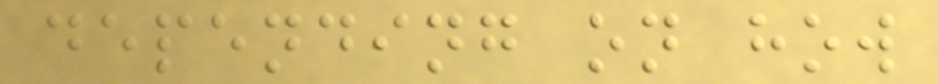depending on how
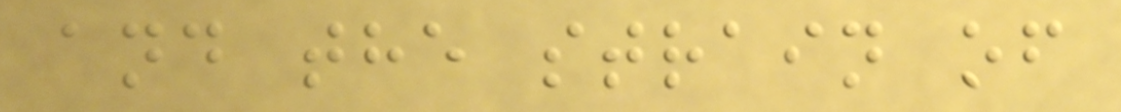and the strain of
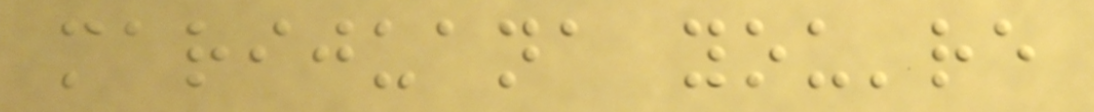marijuana you're
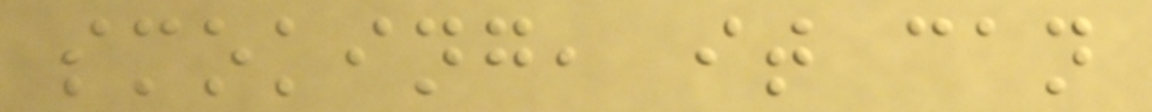smoking, it can
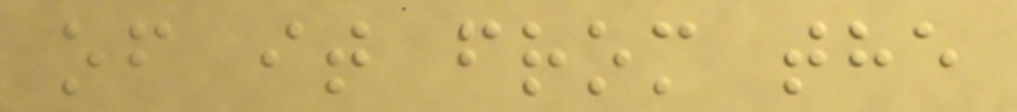of it from the
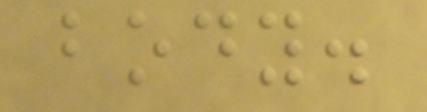body.
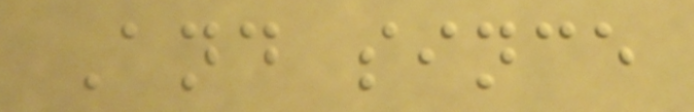And since
